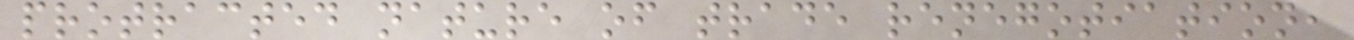protracted nature of trade renegotiation,
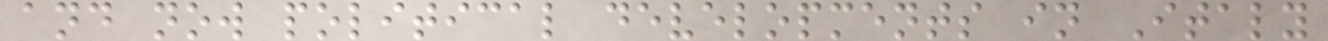and now political developments in Italy
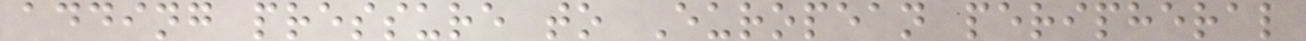adding pressure to European peripheral
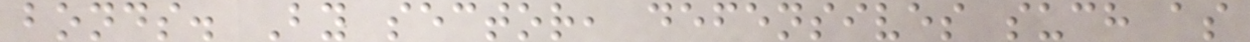bonds. By sector, defensives such as
